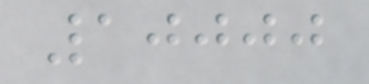10000
